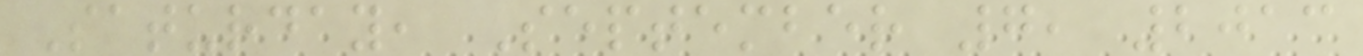Saturday, September 7, 2013
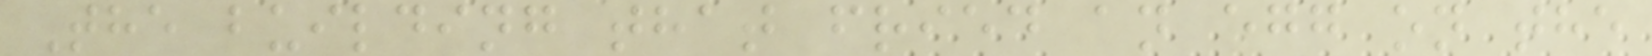The building that fried an egg on the
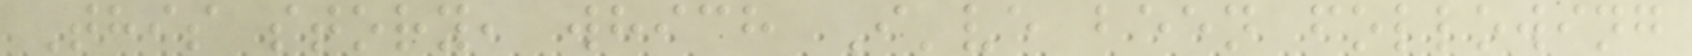This story, which I've been following
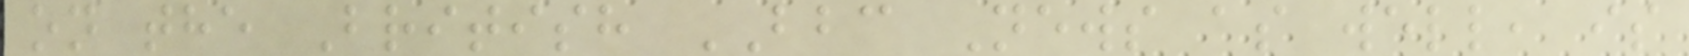on the British BBC News as well, is
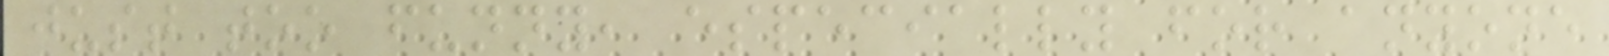just too funny, especially for anyone
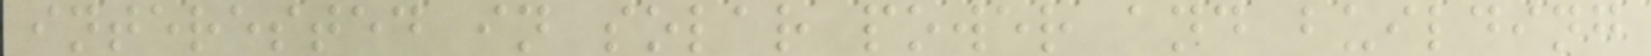interested in solar power and building
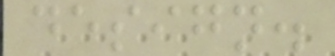design.
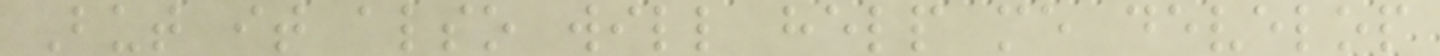But it also will help me develop
